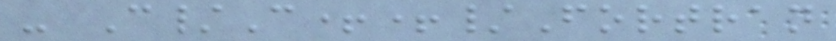- C/C++/Fortran
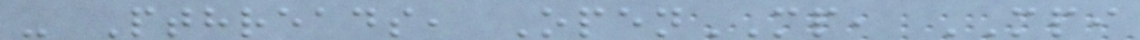- Pthreads, OpenMP, MPI
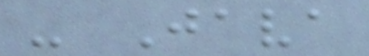- Java
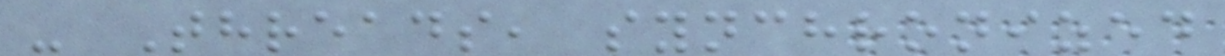- Threads, synchronized
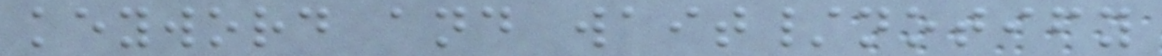keyword and wait/notify
